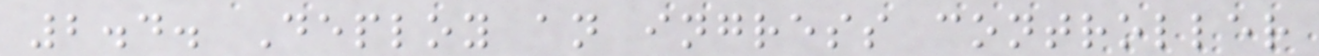2.4. Deploy an ingress controller
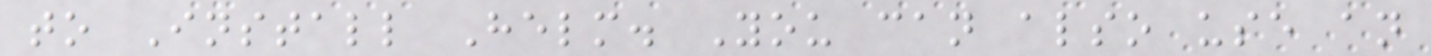to Install Helm. You can also use an
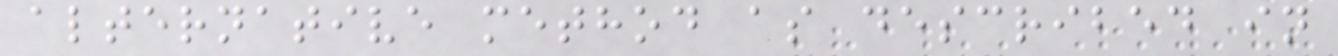alternative method as described in
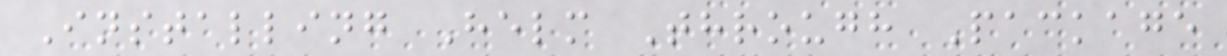Installing Helm Through Package
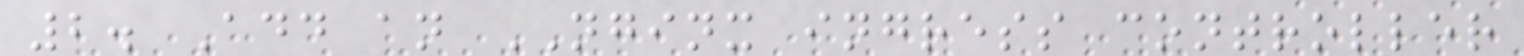2. Add an NGINX ingress controller
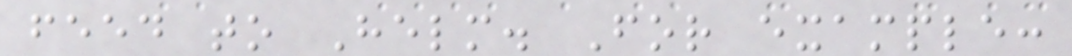feed to Helm. For example:
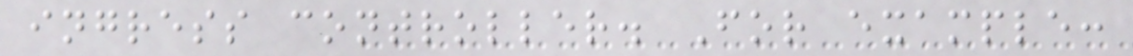ingress controller. For example:
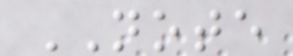NOTE
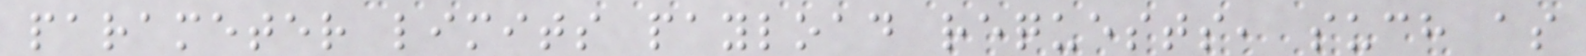parameter limits payload requests, such as
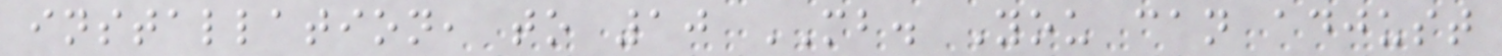installation, to 10 MB. You can adjust
